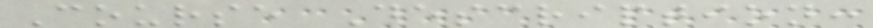Course Description:
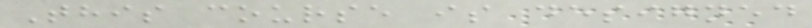This course is designed
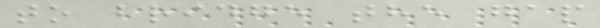to bridge the gap
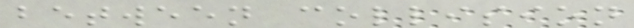between collision
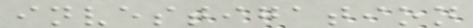investigation
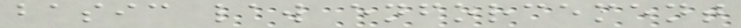basic law enforcement
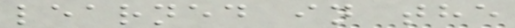learned in the
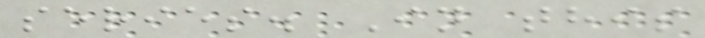series. In this
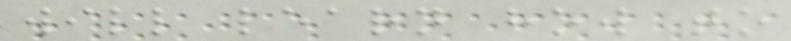will learn how to
